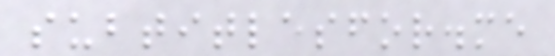subtitlesfor.me
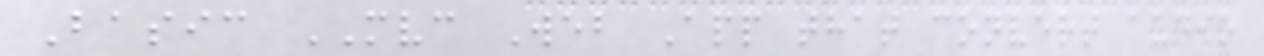Basic MVC Web App that convert audio
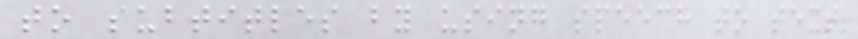to subtitles by using speech to text
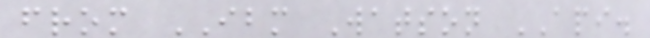from IBM Watson API.
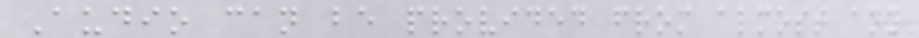Audio can be provided from almost any
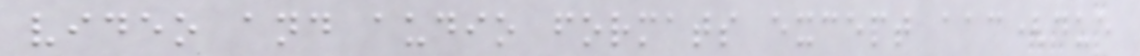video and audio formats except aac(due
